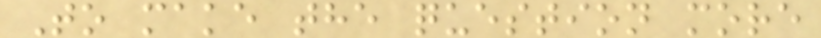To make the question more
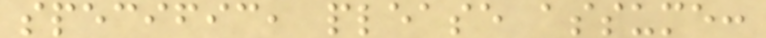specific, please assume:
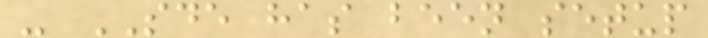- SDE has been setup
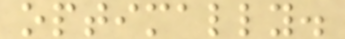optimally.
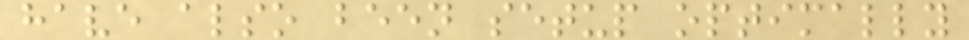have also been setup optimally
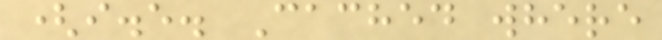(i.e. Cached where
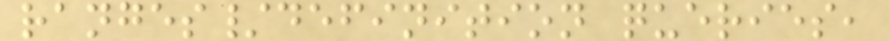ranges/definition queries,
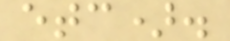etc).
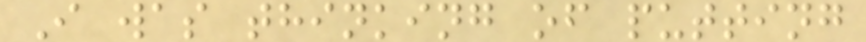I was thinking of putting
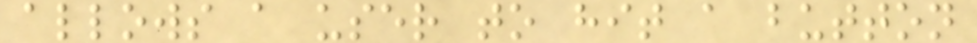allows a user to hit a button
